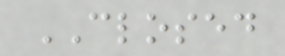CLOSED
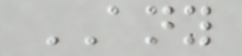ANY
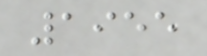1955
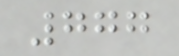777
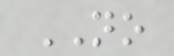NO
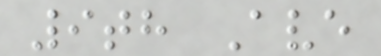9th Ave
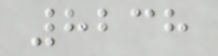8238
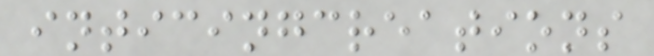inticingcreations
